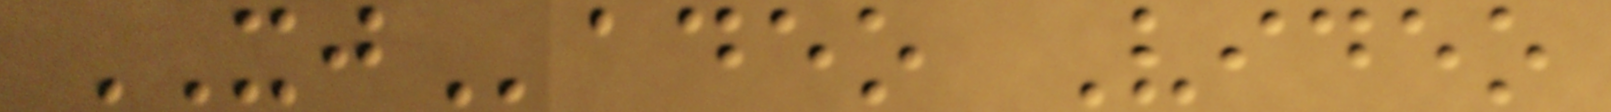XJadeo Video
